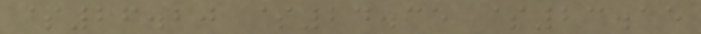$26.20 $24.35 $23.15
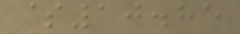$10.85
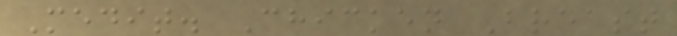Medit. Chicken Breast
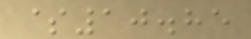$10.85
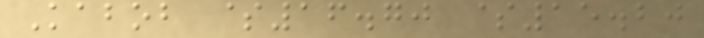Kabob $16.70 $15.20
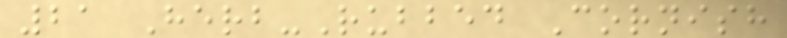21 Herb-Rubbed Cornish
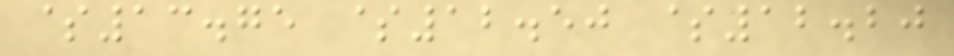$13.75 $12.50 $12.20
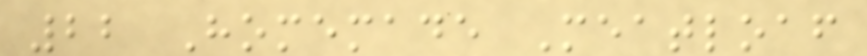22 Homemade Meatloaf
